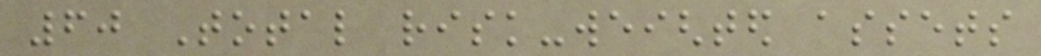60 Total risk-weighted assets
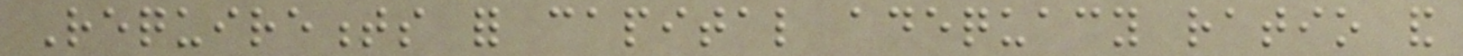Requirements for capital adequacy ratio and
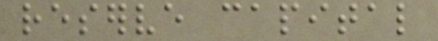reserve capital
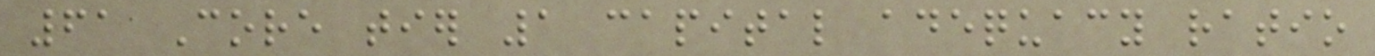61 Core tier 1 capital adequacy ratio
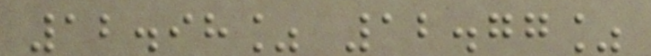12.98% 12.77%
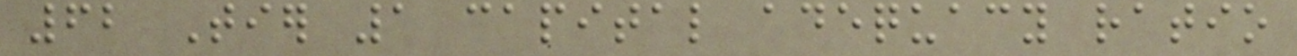62 Tier 1 capital adequacy ratio
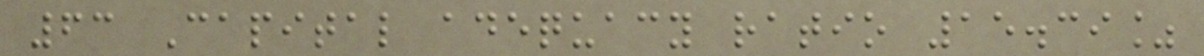63 Capital adequacy ratio 15.39%
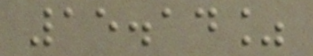15.14%
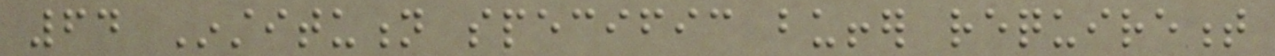64 Institution specific buffer requirement
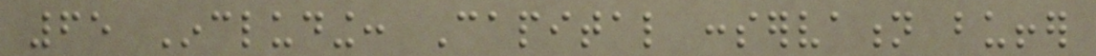65 Including: Capital conservation buffer
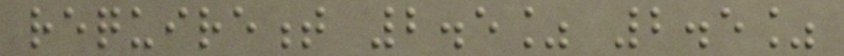requirement 2.5% 2.5%
